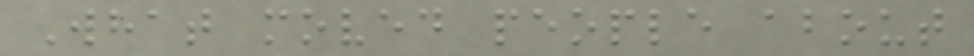What moved people about
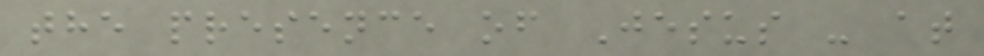the presence of Jesus - at
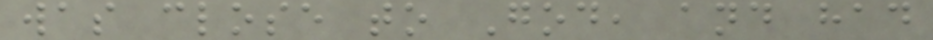was close to God, and had
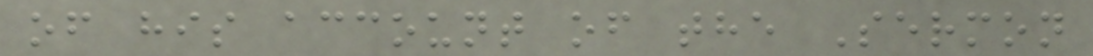of his account of the Sermon
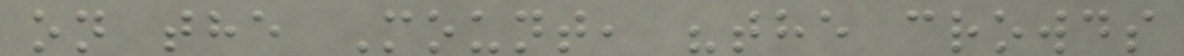on the Mount, "the crowds
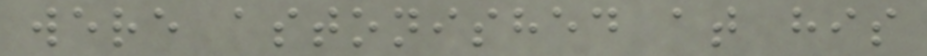were astonished at his
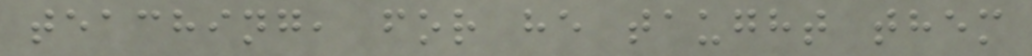teaching, for he taught them
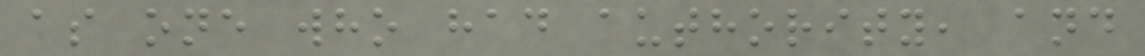as one who had authority, and
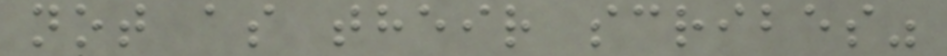not as their scribes"
